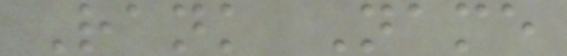Rank Name
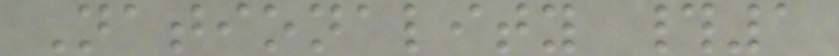Nationality #1
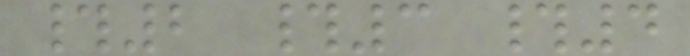#2 #3 #4
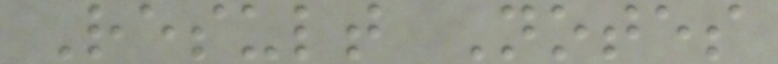Result Notes
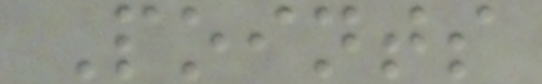Points
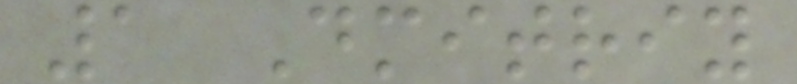1 Dmitriy
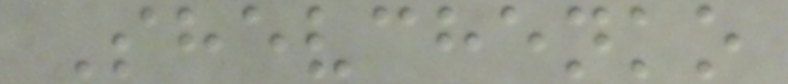Shevchenko
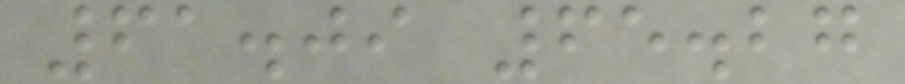61.09 65.27
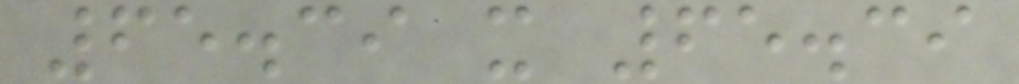65.39 x 65.39
